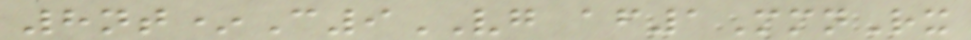8nt*C9VG af1MmnRx
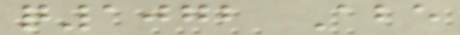q1072 Abe
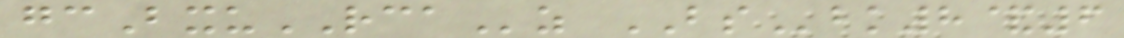gcBxuRCAz BSbk8&6
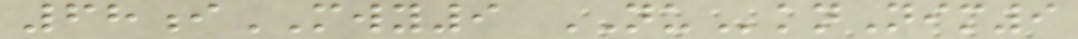68iMWY9 NUknNim9
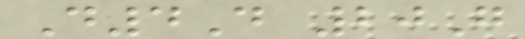D4D 20G
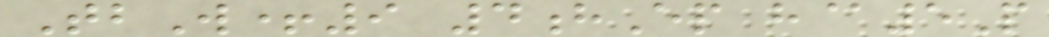TbW+9 4hEp h@5P
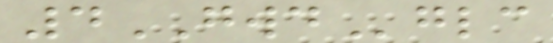4GWDglc
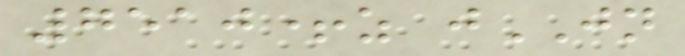7510+z jJN
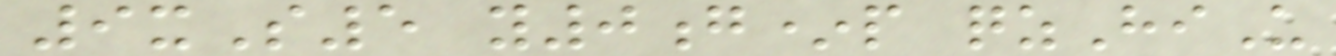9xS5 y0g*p qzHiU
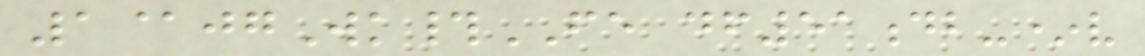1@jgWk#FE df51db-*v
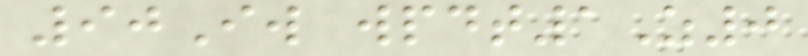90Iw wpdt1Z0
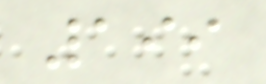199
